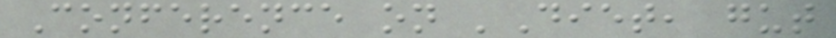Conference on 'Diet, gut
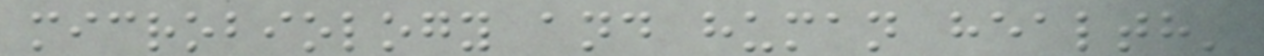microbiology and human health'
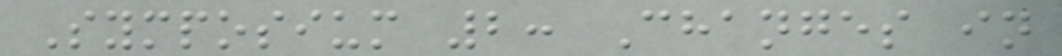Symposium 2: Changes in
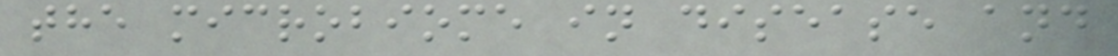the microbiome in disease and
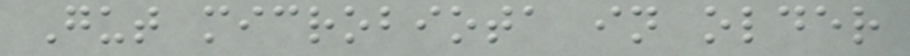Gut microbiota in older
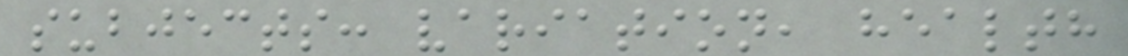subjects: variation, health
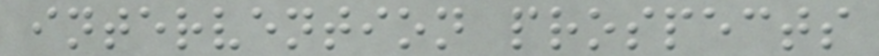intervention prospects
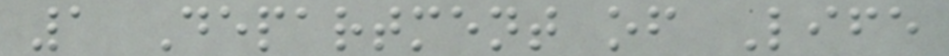1 Department of Life
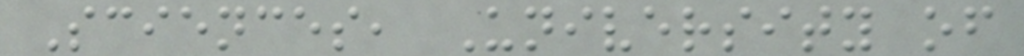Sciences, University of
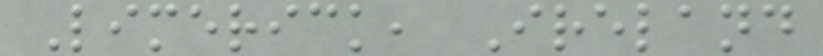Limerick, Ireland
